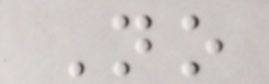No
